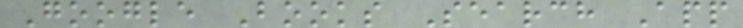Google Books Search App
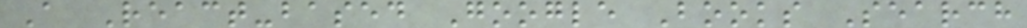A React-based Google Books Search
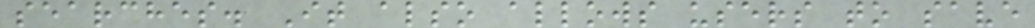searches. It also allows users to save
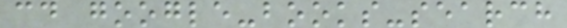cd google-books-search
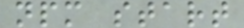npm start
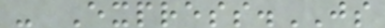- Express.JS
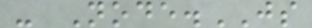- Node.JS
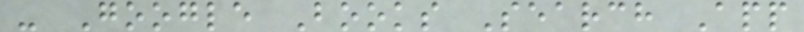- Google Books Search App
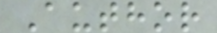Author
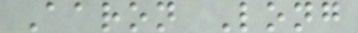Aaron Long
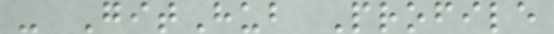- GitHub Profile
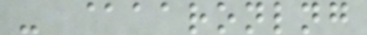- @aaronlng
